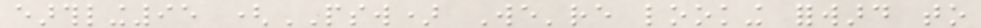earthling95 (PSW) We're looking forward to
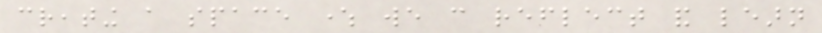creating a space where we can reflect and learn
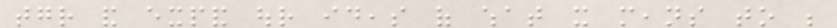together and expand our ideas of what it means to be
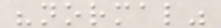"normal"
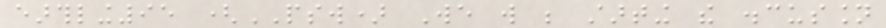earthling95 (PSW) We will be starting the discussion
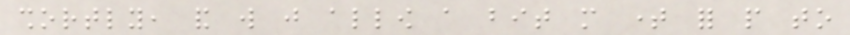shortly, and will just allow a bit more time for people to
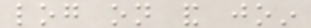log on and join
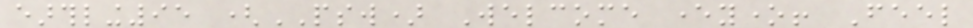earthling95 (PSW) Welcome everyone! Feel
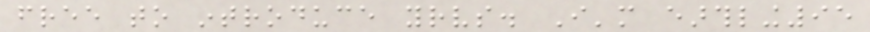free to introduce yourselves. I'm earthling95
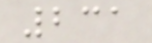231
